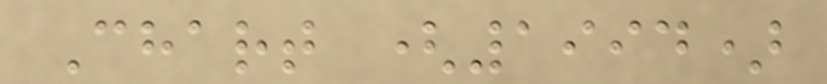Chart (1994)
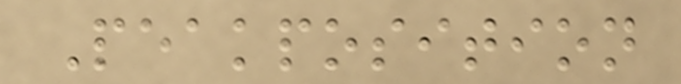Peakposition
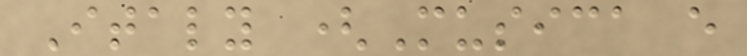Italy (Musica e
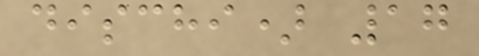dischi) 17
